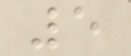5
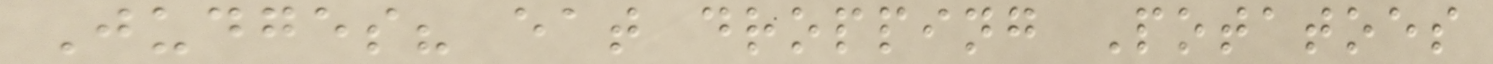Judges? eat dropping Potatoes
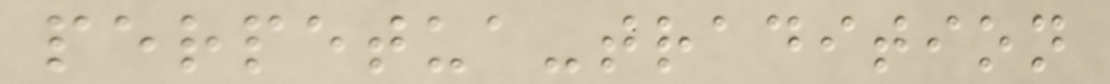perpetua-tradition
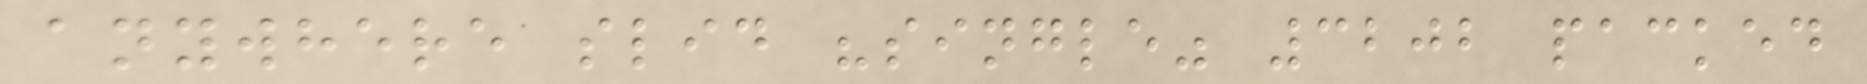anywhere slid "single" 3202 packed
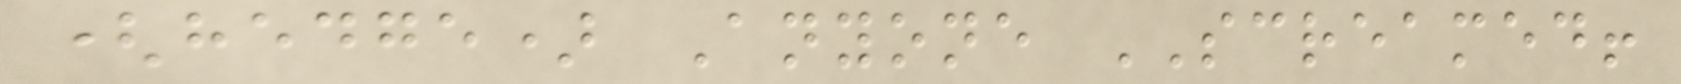(hedge) Anyone SCREAMED!
